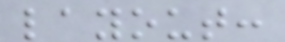layout:
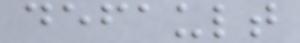default
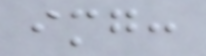img:
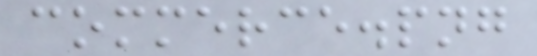commerce.png
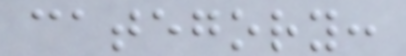category:
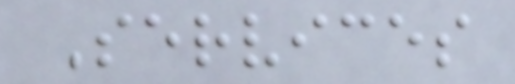Services
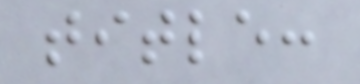title:
